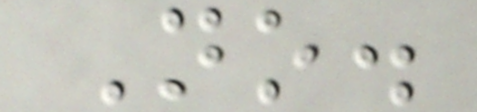No.
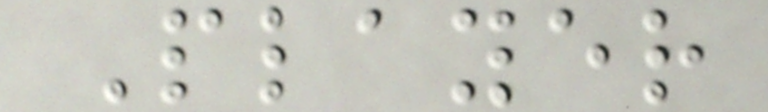Player
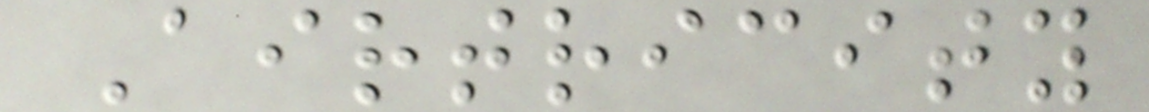Airtricity
